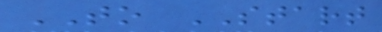TO START
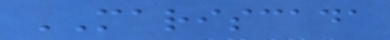MARISCADA
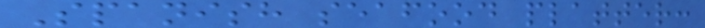Spanish seafood platter:
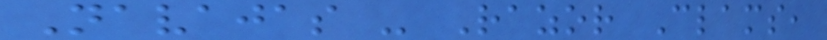Navajas - Razor Clams,
